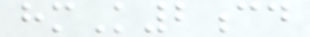hmK2cd
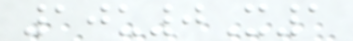10u0X1
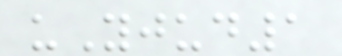uYjud1
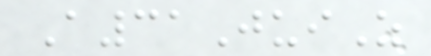A31JuiZ
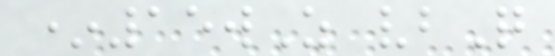*15wZ vbQ
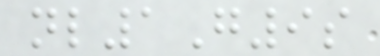nl1G9s
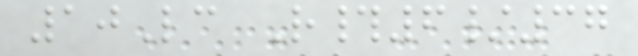10Lc R#6/37
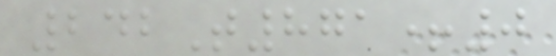242T871+0
